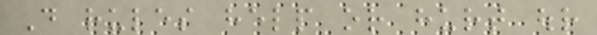Do rules help or hurt our
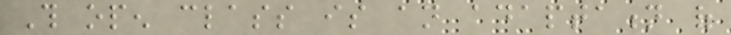This open class is an adaptation of
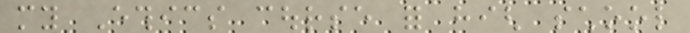my Ethics course for high school
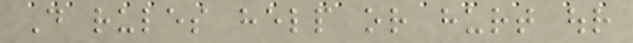Do rules help or hurt our
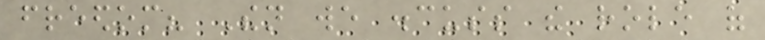freedom? Then we discuss the role of
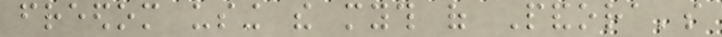freedom using the myth of Pandora's
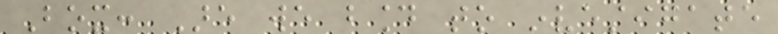Box: Are we bound to investigate
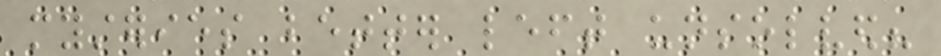mysteries better left unsolved?
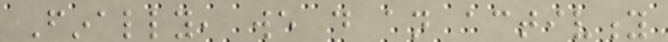Finally, we do an activity
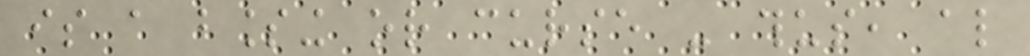is a blessing or curse - thus, also
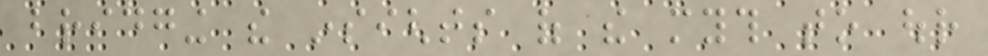bridging the insights of the myth to our
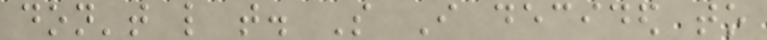don't like that. So I decided to
